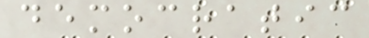democratic
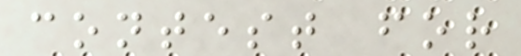contest for
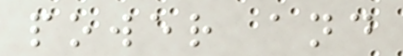power and
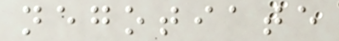negotiate
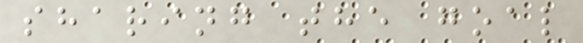sharing the goal
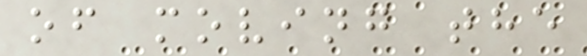of moving the
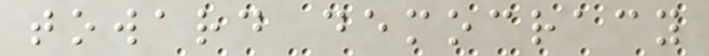toward democracy
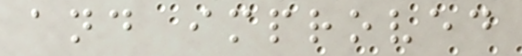and improved
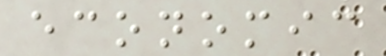economic
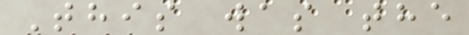This was the
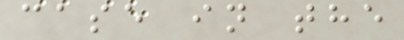case in the
